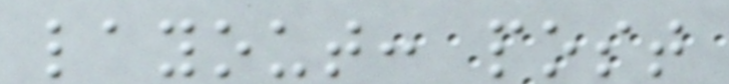layout: post
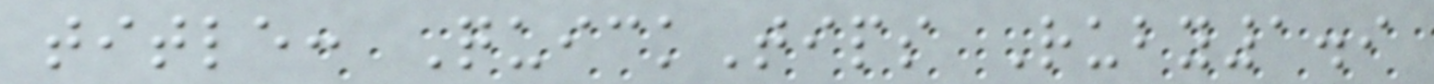title: QuickTips Ruby1.9
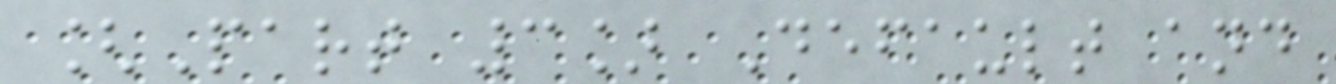[Part 3] Default and
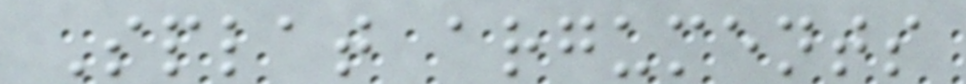Splat arguments
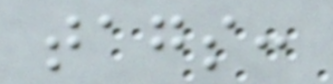tags:
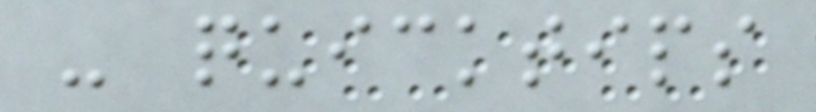- quicktips
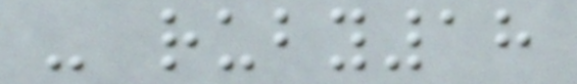- ruby18
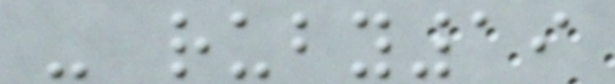- ruby19
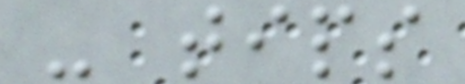- tips
